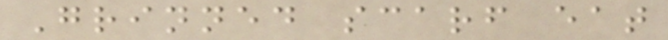Grinned scarf eat
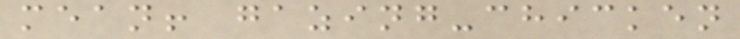mean! gazing-chicken
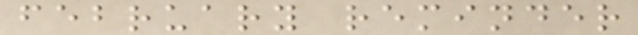february reminder
